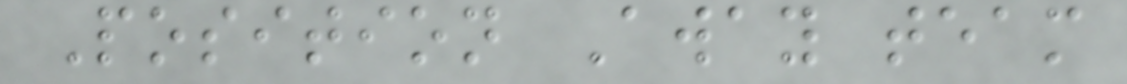Position Away team
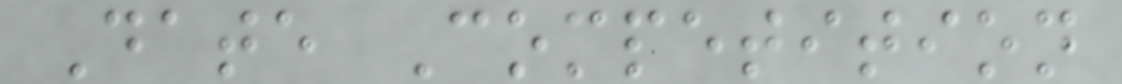Date Competition
